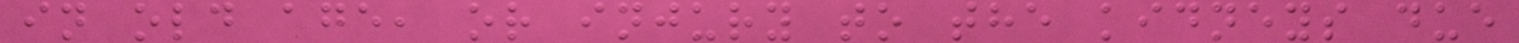in old age, or injury to the kidneys due
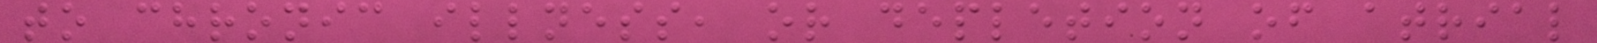to chronic illness, or depletion of atrial
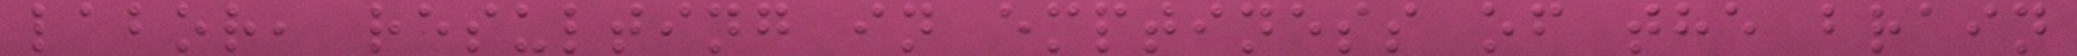labor, resulting in emptiness of the brain
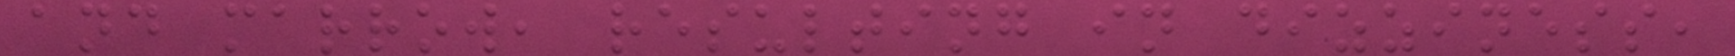and marrow, resulting in dizziness,
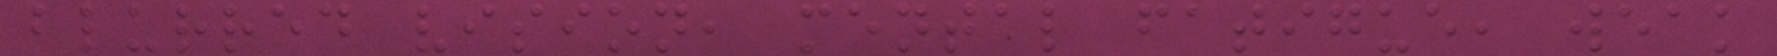blurred vision, mental fatigue, weak
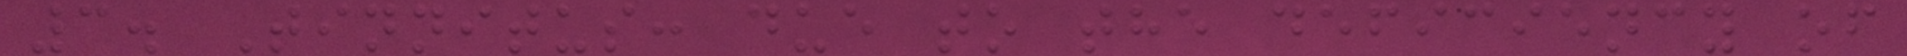3. Tinnitus: due to the deficiency of
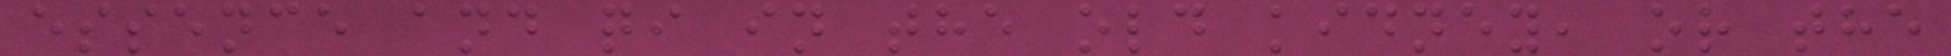essence and qi in the old kidney, or the
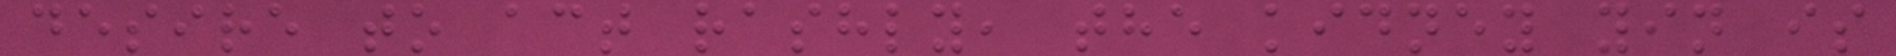desire to act rashly, the kidney yin is
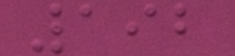192
